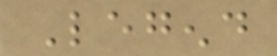Legend
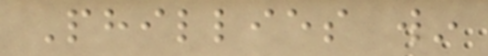Phillies win
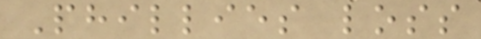Phillies loss
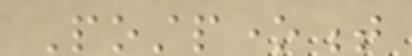Postponement
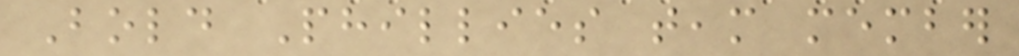Bold Phillies team member
